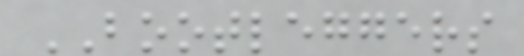BOOTLEGGERS
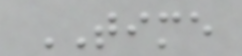TIME
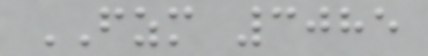FZM 3085
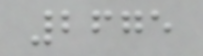2675
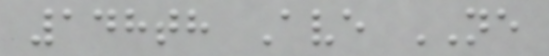148th Ave NE
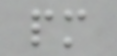pm
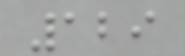129
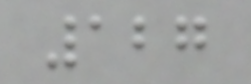127
